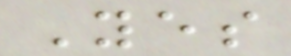Yes
